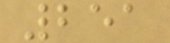251
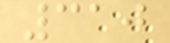310
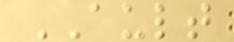AULT
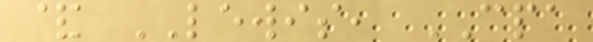& LEWIS, CPA
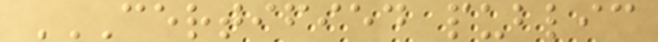CERTIFIED PUBLIC
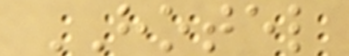HOTEL
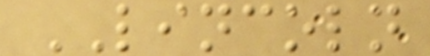LINCOLN
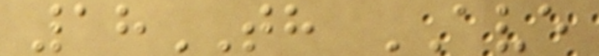18TH AVE
